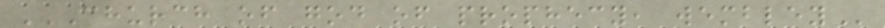CHURCH OF GOD OF PROPHECY, WEMBLEY
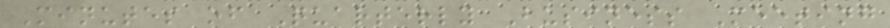Minutes of Quarterly Business Meeting
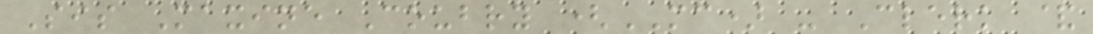Sis Maxine Coubry (MC) - Clerk &
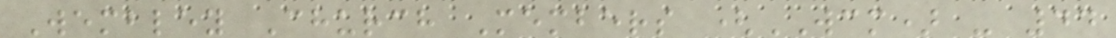Wembley Church Members (WCM) - 44
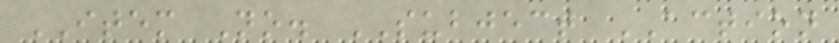ITEM No. SUBJECT ACTION
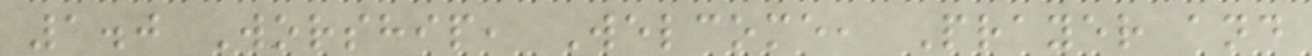1.0 Worship, Welcome, Prayer and
